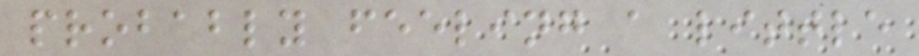probably feeling a little
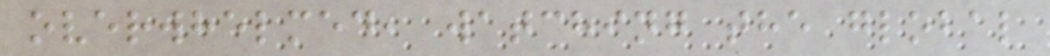overwhelmed, watching the global
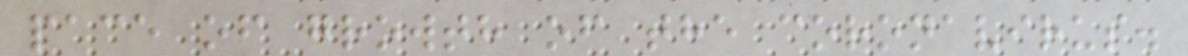pace of growth of the coronavirus.
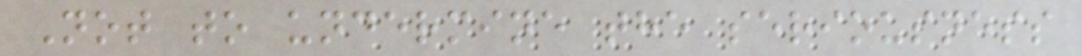Not to undermine the seriousness
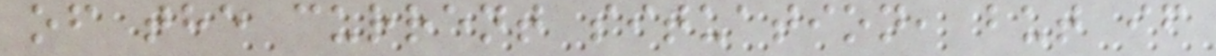of the current situation, but if
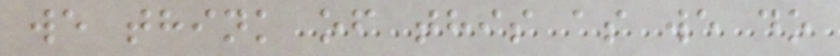we think of this as we do
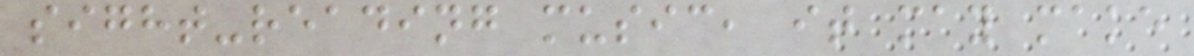sight-reading music, it may make
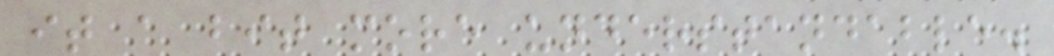it a bit more understandable.
